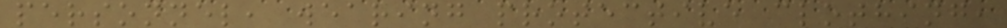personnel, wearing protective clothing,
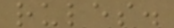rules.
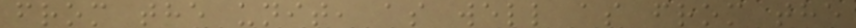from the unit, as well as from the
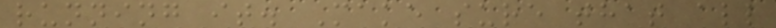running it. Make sure that all
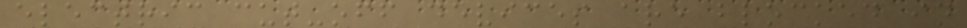electric cut-off devices are blocked in
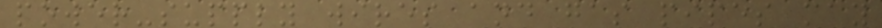power-supply wires and gas pipes may
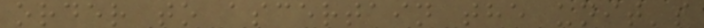order to ascertain the unit's
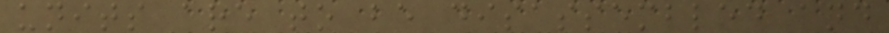units are to be disassembled and
